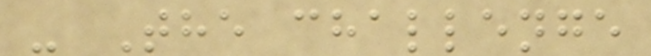- The challenge
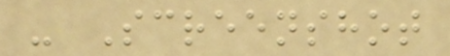- Screenshot
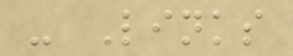- Links
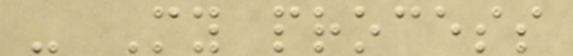- My process
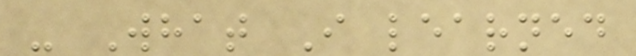- What I learned
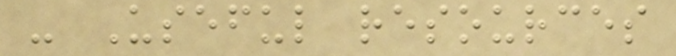- Useful resources
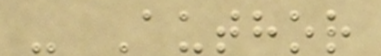- Author
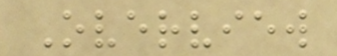Overview
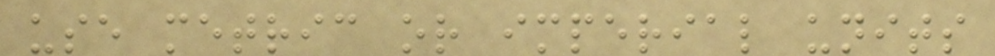use metric or imperial units
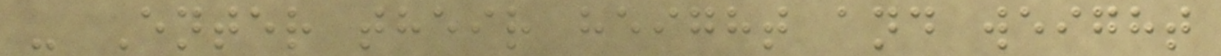- Enter their height and weight
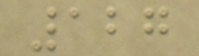127
